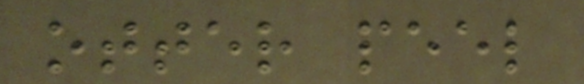otter peel
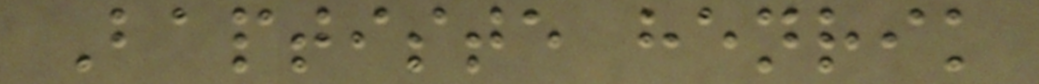Baptiste henrik
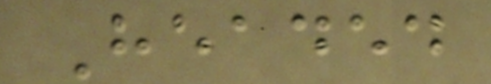Headed
